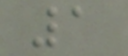1
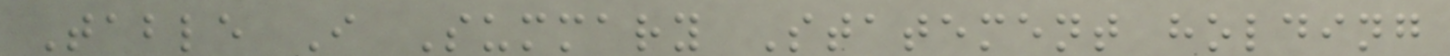Table I Summary Statement holding
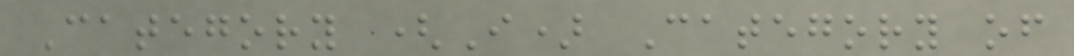Category (I) Category of
